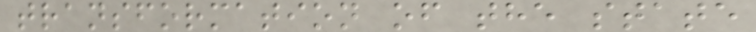transformation of the state
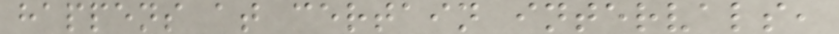happens at certain intervals,
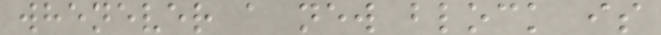whenever a new block is
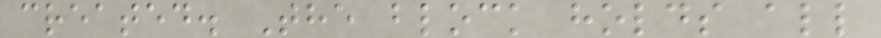created. The block holds all
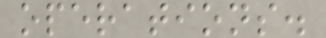operations.
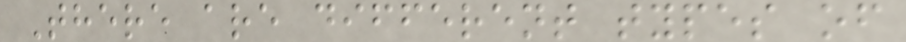There are different types of
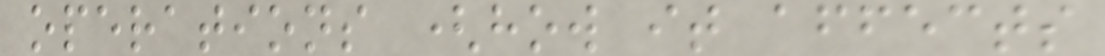operations (how it affects
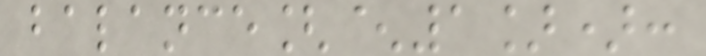balance[^1]):
